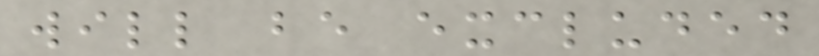will be excluded
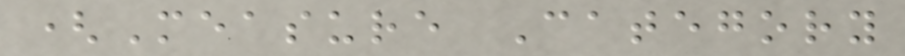(Measure Category
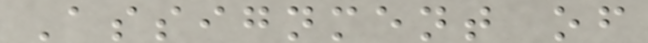Assignment of
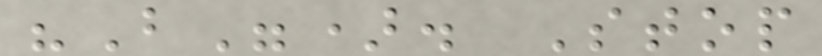"B"). Stop
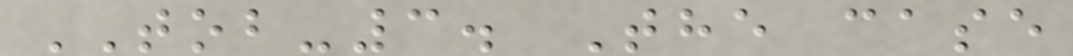TOB-3. The case
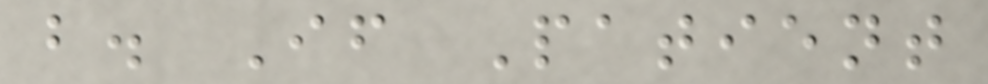b. If Patient
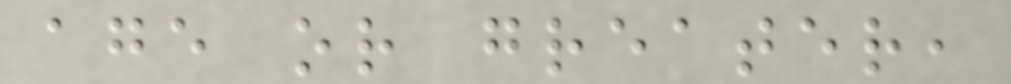age or greater,
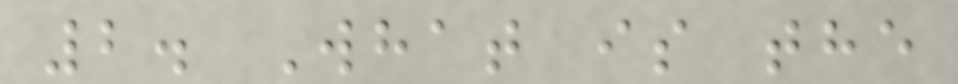2. What is the
